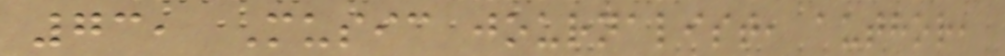73, Music journalist, author,
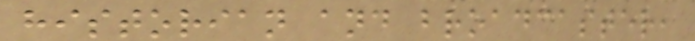historian and broadcaster,
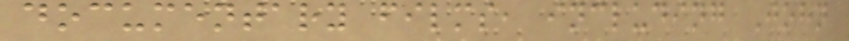documentary films, including John
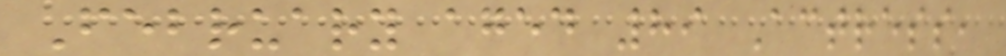February aged 89 Actress,
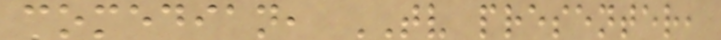comedian, TV presenter,
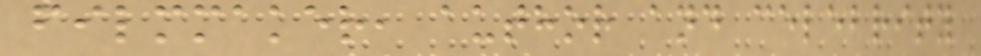filmmaker, author and celebrity
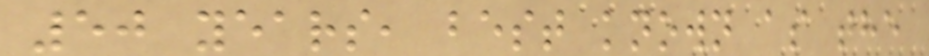50 years, best known as the
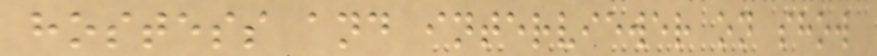hostess and interviewer on show
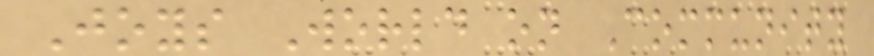Joys World on Community
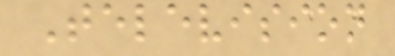Television
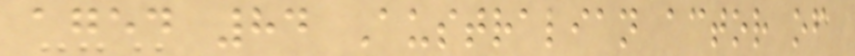aged 84 Australian actor of
